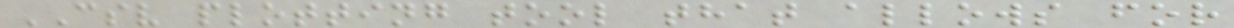CSV plotting tool that allows for
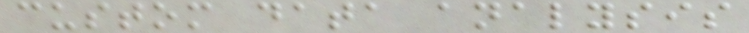custom data analysis
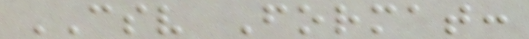CSV Format:
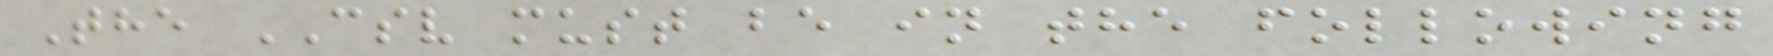The CSV must be in the following
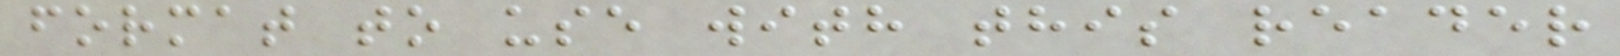format to use with this reader
